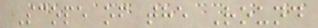Scope of the Round
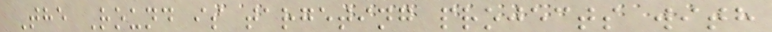The Round is targeting projects with
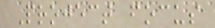Project focus
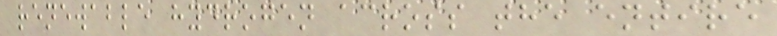renewable hydrogen across the entire
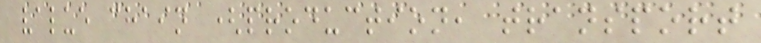value chain (production, transport
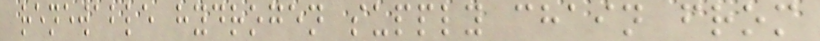renewable hydrogen supply chain from
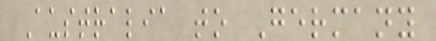Australia to Germany
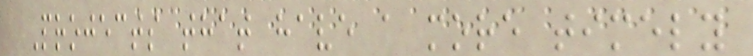Projects that have a more timely
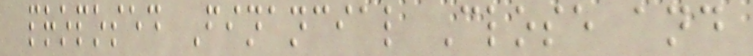proposed Financial Close and
